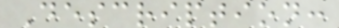Description:
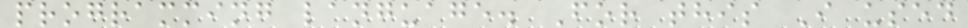programming language. For this I used
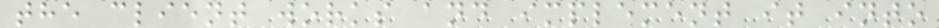the client works and implement it into
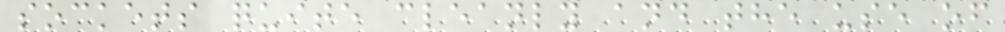sockets quite cleanly and the use of
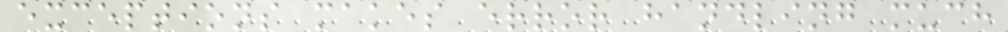exceptions makes error handling much
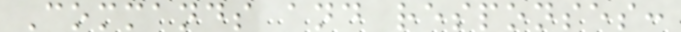Commands and responses:
